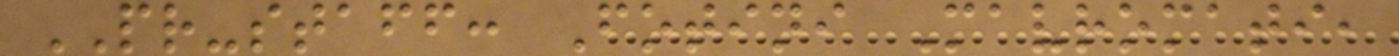PR-staff: Fotini Mavromati,
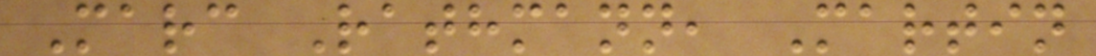Marc Rathmann, Martin
